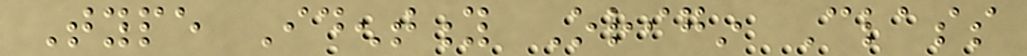Type Identity Origin Class
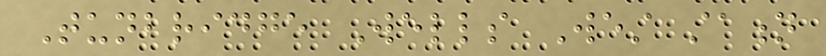Tunbridge Wells West station
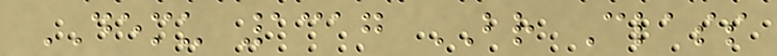DEMU 1317 BR Class
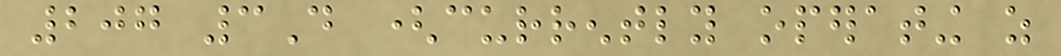207 3D (currently operating as
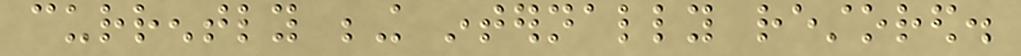currently being internally restored.
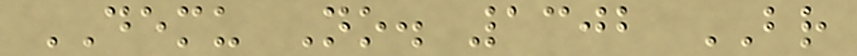DEMU No. 1302 BR
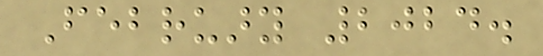February 2024.
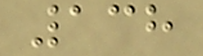138
